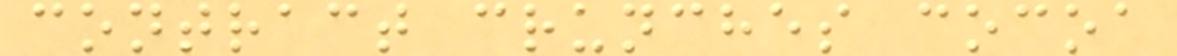contract crunches cocoa
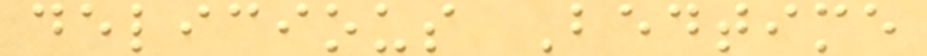delicious Bedtime
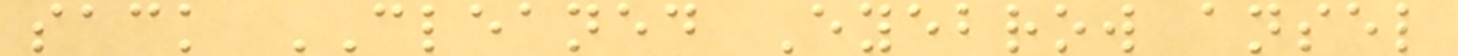sack CLEANED Eyebrow ansel
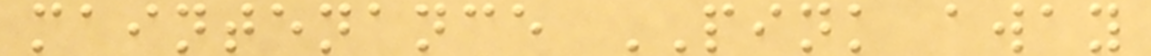maintenance PINK away
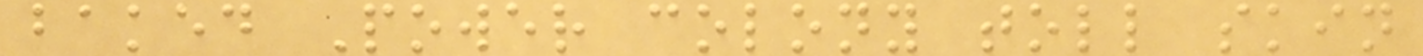baked Power colony toll skin
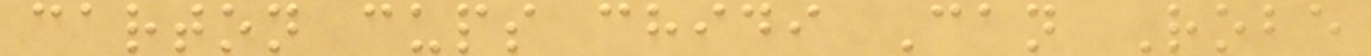carton cups chidi Can Robe
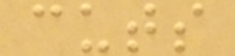cuts
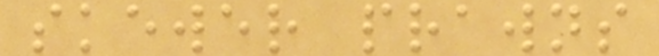skewer prawns
